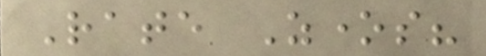Rate Zones?
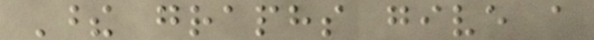These graphs give a
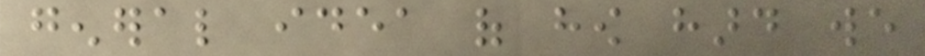general idea of how hard we
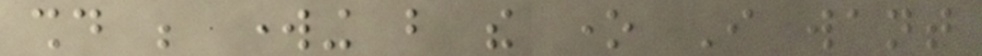should be working but the one I want
